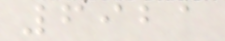6921
